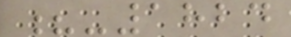?-1824
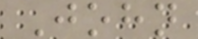John
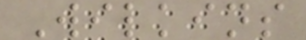Wilkins
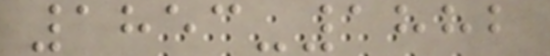1853-1882
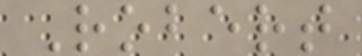Robert
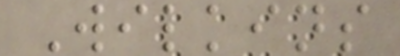Wilkins
